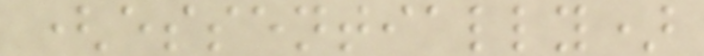(essentially)
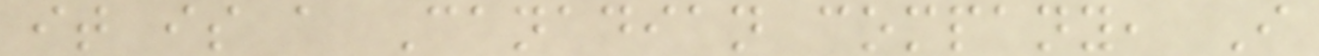it is a Canadian company, I
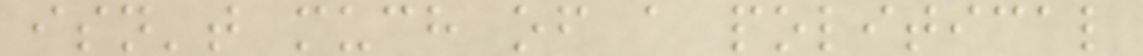isn't much of a political
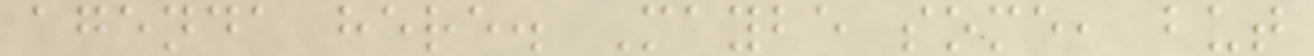agenda here. Maybe some, but
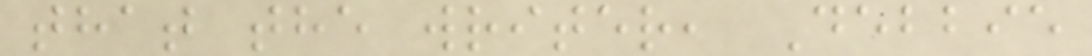that the writer, Debbie
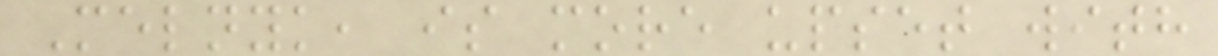Melnyk, is more upset with
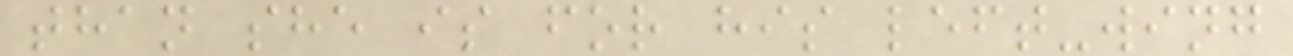than she is for his left-wing
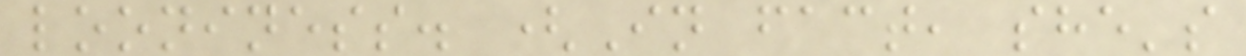looniness. (In fact, she's
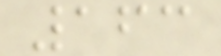163
